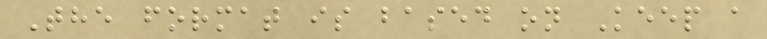The format is based on Keep a
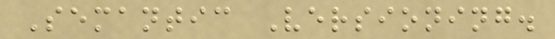Semantic Versioning.
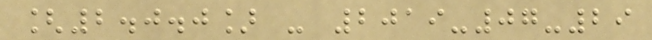[2.0.0] - 2019-07-29
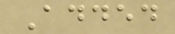Added
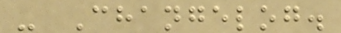- Changelog.
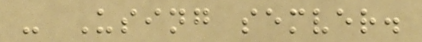- Using semver.
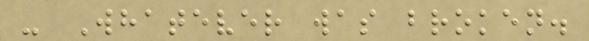- Whatever was broken.
